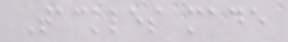Tackles made
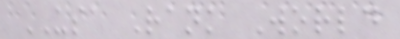USA Rank World
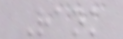Rank
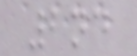2nd
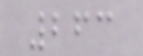263
